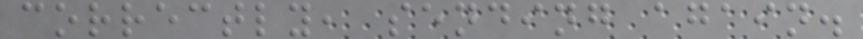correctly, sending again.
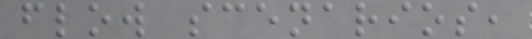flow scenarios,
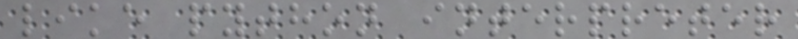like python interpreter
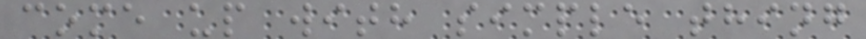come up with simple thing
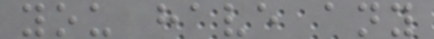you have any
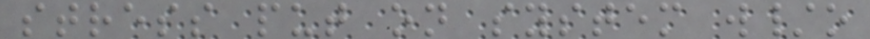stress put on system w/o
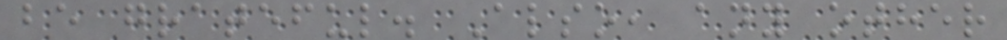be grateful. Also, any other
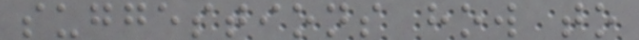suggestions how to
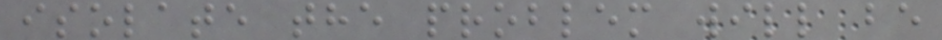isolate the problem will be
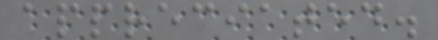appreciated.
